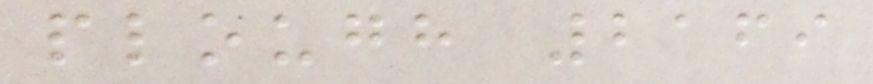plough 2169
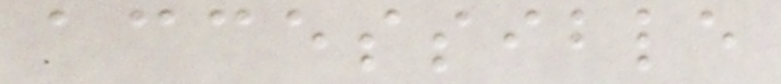accessible
